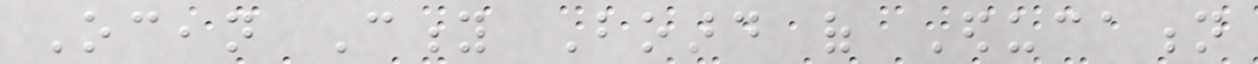Ocean City Board of Education
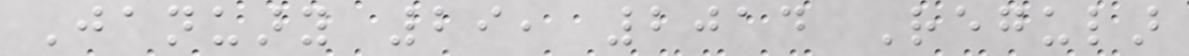January 29, 2014 Regular
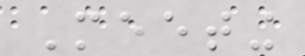Meeting
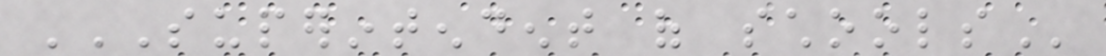SUPERINTENDENT OF SCHOOLS
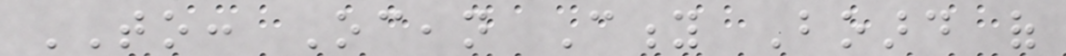TO: Ocean City Board of
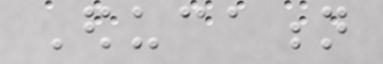Education
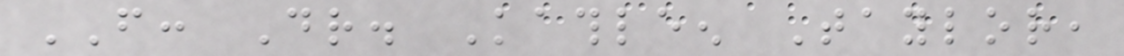FROM: Dr. Kathleen Taylor,
